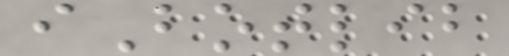iBotlib
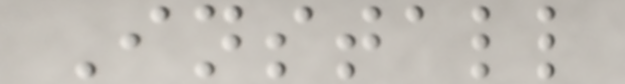Install
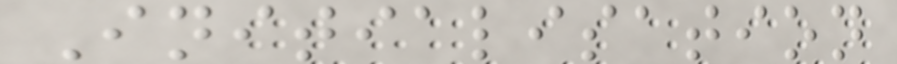Initialisation
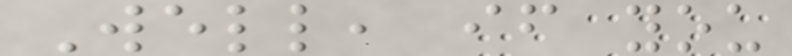Well, if you
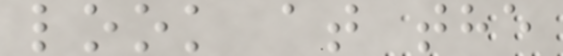look at the
